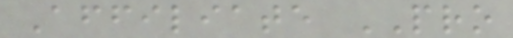Affiliate PRO
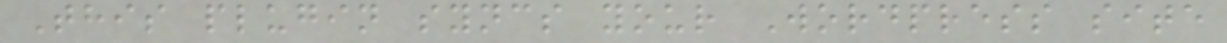This plugin syncs your Wordpress site
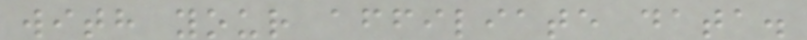with your affiliate data.
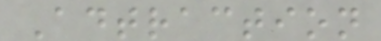Adtraction
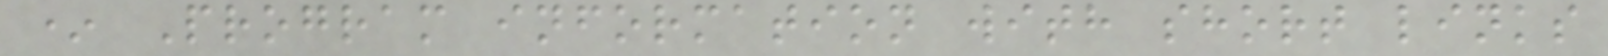* Program information with short links
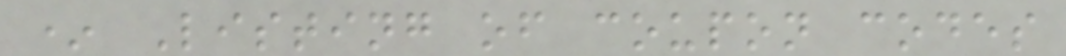* Listing of coupon codes
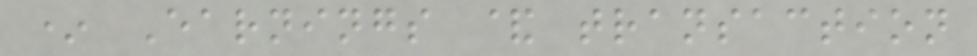* Earnings & transaction
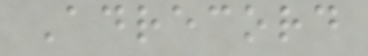Adrecord
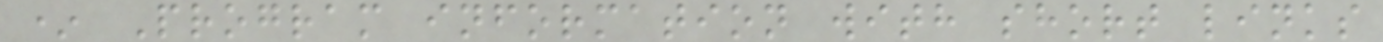* Program information with short links
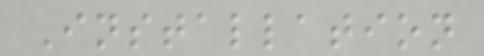Installation
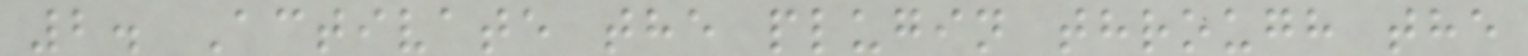2. Activate the plugin through the
